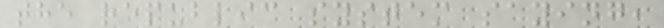the republic system saying,
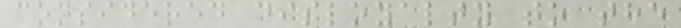considered disloyalty to the
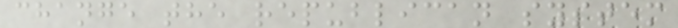change the republican system
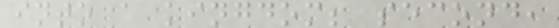into a kingdom; second,
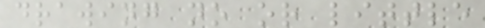drawing no or little
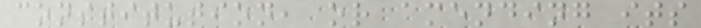constitution, or amending its
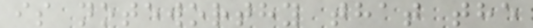is noteworthy that the
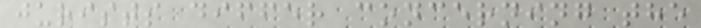jurists differ concerning the
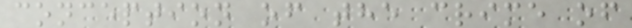conception of the crime of
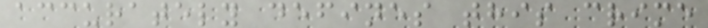accurately defines this crime
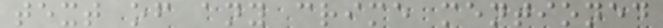text of any crime mentioned
